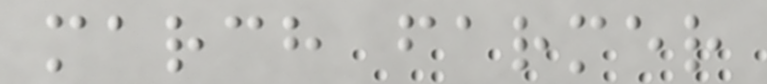march farmer
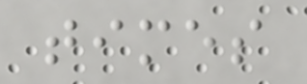times
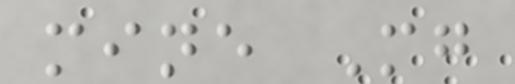mine Mg
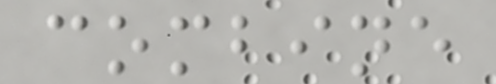combine
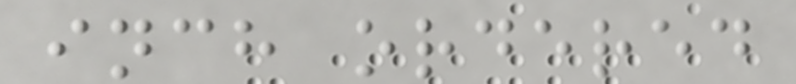inch ordered
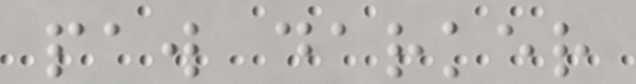paw darker
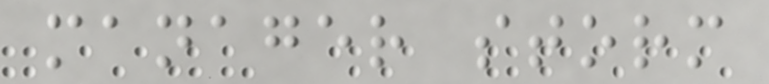manager storm
